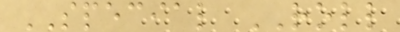SPECIAL ROLL
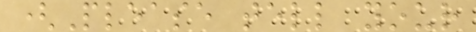(Please tell your
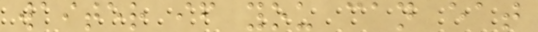waiter if you can eat
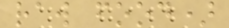raw food)
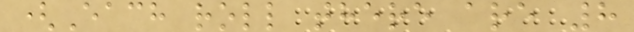(Each roll there are 8
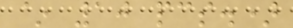~ 10 pcs.)
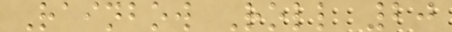Rainbow Roll 20
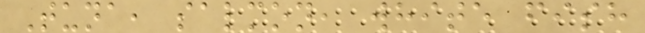Tuna, salmon, white fish
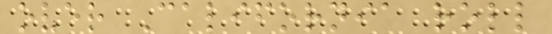over California roll
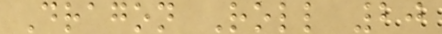Dragon Roll 20
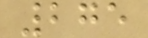275
